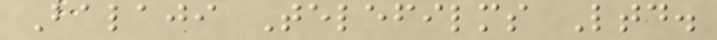Balaji Telefilms Ltd.
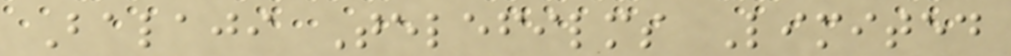Balaji Telefilms Limited
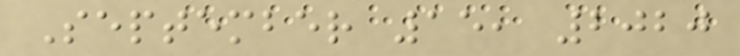September 15, 2020
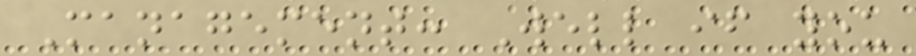Management: Well if you
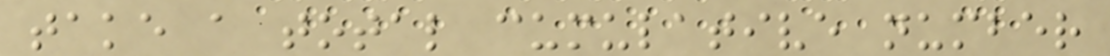take a total cumulative number
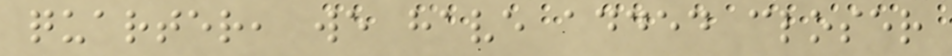quarter, we have added closer
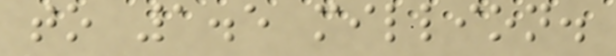to 1.5 million.
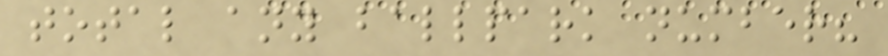total any ballpark number?
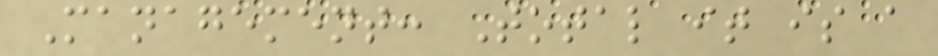Management: Total it is a
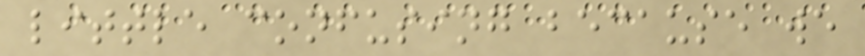little confusing because we
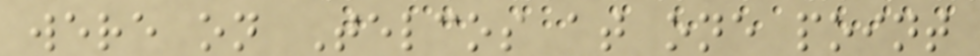were on Telcos at one point
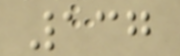137
